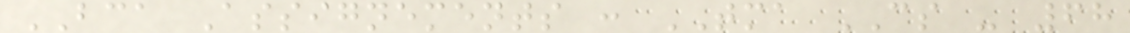BCA Assignements : TMA CS - 68
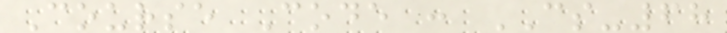Course Code : CS-68
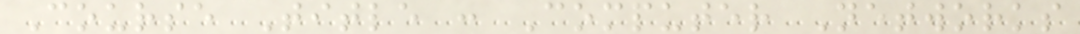Course Title : Computer Networks
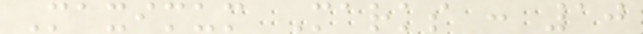Maximum Marks : 10
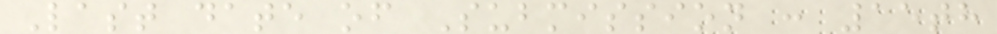Last date of Submission : 15th
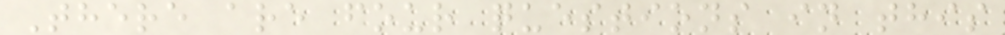There are four questions in this
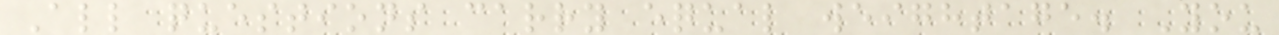All questions carry equal weightage. You
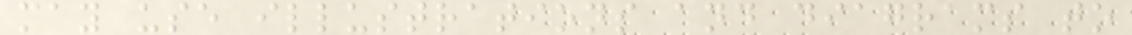may use illustrations and diagrams to
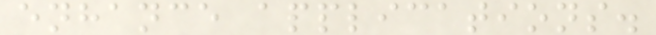enhance applications.
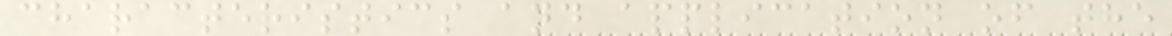characteristics and application of the
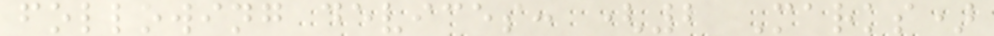following devices: (2 Marks)
